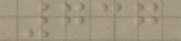737
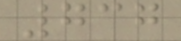737
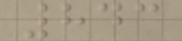843
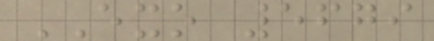EXO 5679
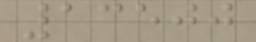13500
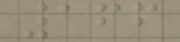166
